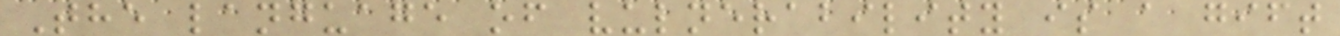The language of vulnerability is a gift
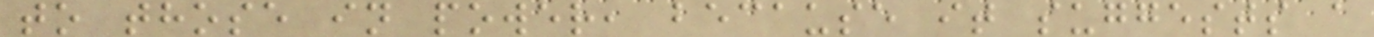to those in power, because it suggests a
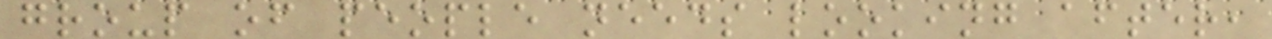group of people needs looking after,
